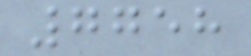7758
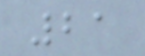21
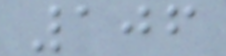106
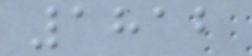1812
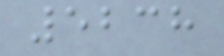5238
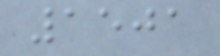1501
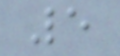5
